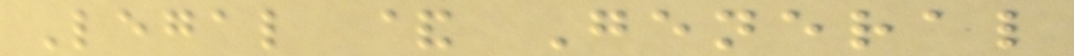Legal & General
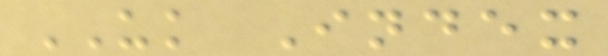UK Index
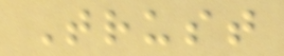Trust
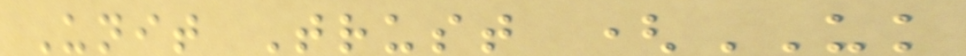Unit Trust (UK
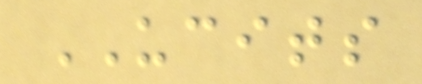UCITS
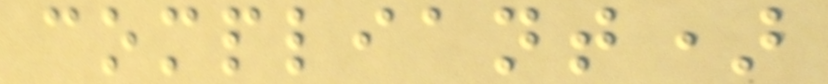compliant)
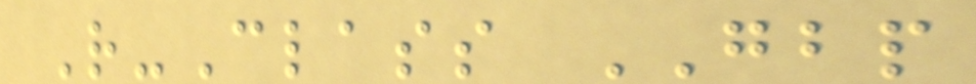R-Class GBP
